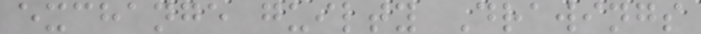exchange guilty Drawings
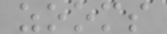zooms
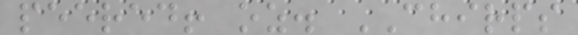peered! oz. CHIRPS
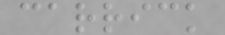carrick
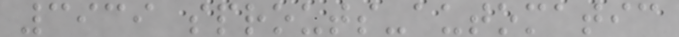3939 sprouts-automatic
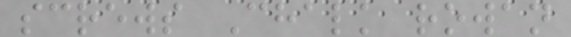screws Chalk rowan
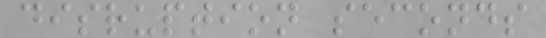disruption seconds
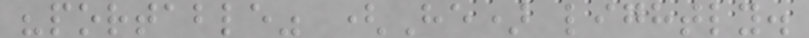"portable" (He) lightly.
